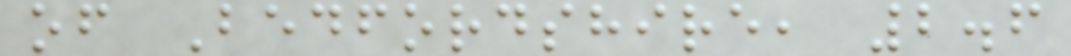of Bedfordshire, 2.6
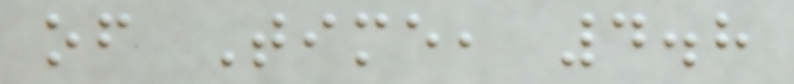of Time, 4.8
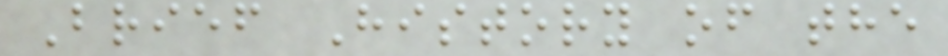Brief History of the
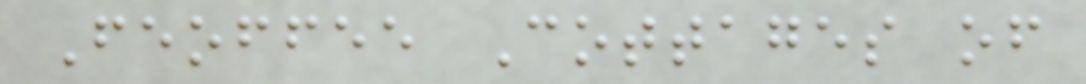Feoffee Cottages of
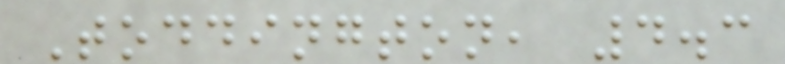Toddington, 4.3
